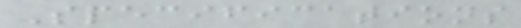Specifications
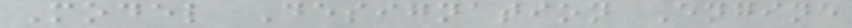Model Designation Engine
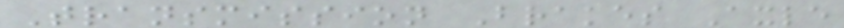Transmission Brakes Axle
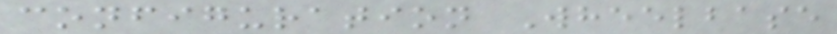configuration Wheelbase
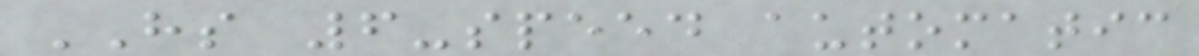HS 6-speed automatic
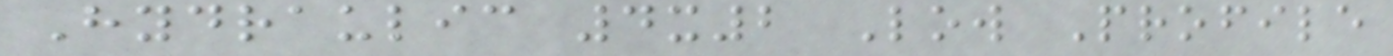Hydraulic 4x2 Low Profile
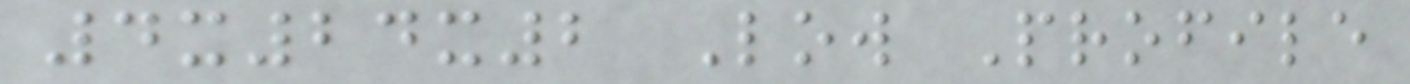4x24x2 Low Profile
